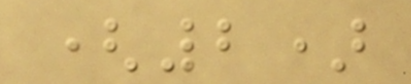(2)
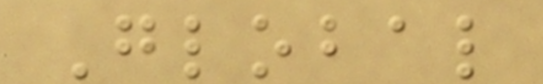Global
